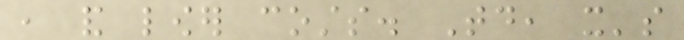, and lower costs. Today, it's
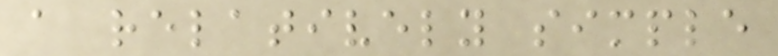a relatively simple
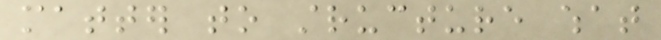matter to structure what
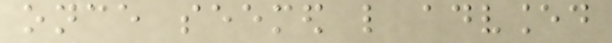once seemed like advanced
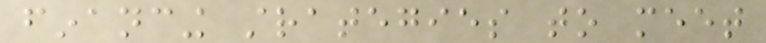financing strategies to meet
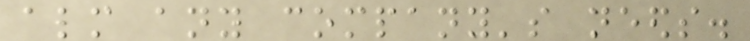almost any company's needs.
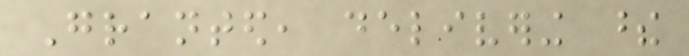Granted, delivering these
